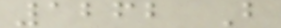1262 B
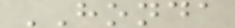HONDA
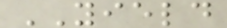YIELD
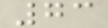73
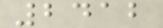2412
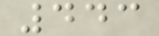443
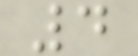4
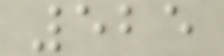525
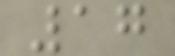17
